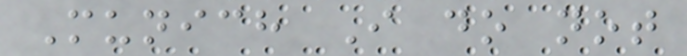Munich I do not
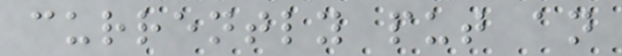currently put an
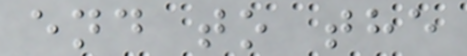end to the
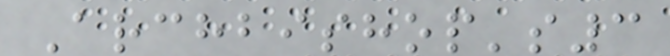Archbishop's3
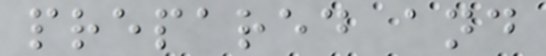prepared and
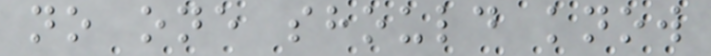no one should know
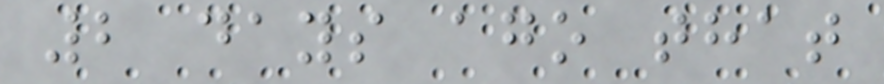2 days ago that
